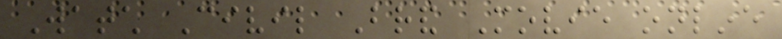Watch Civil Brand Movie online
